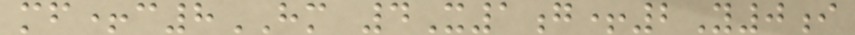mf+c8HM 4X1g+2Y0i
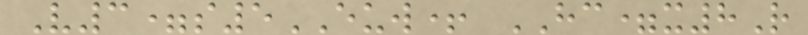V3=s5EUW+ HC=x8R
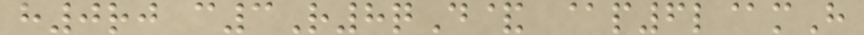h0rj c3R8qD& @p6l@mH
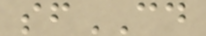sfCD
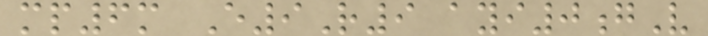mp6m E9R9 ayi0gV
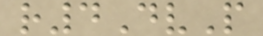r4DvP
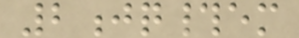2jq#em
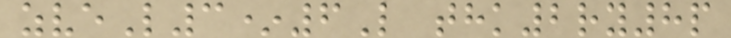zveL3*6L thk2ry8p
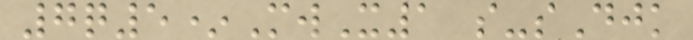7q5*MwX1 s-sDjk
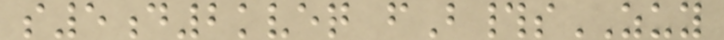s5d2kveq fB#sZUY
